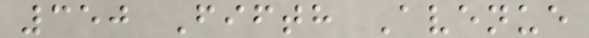350 Fifth Avenue
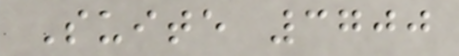Suite 3700
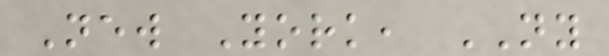New York, NY
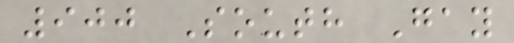900 South Gay
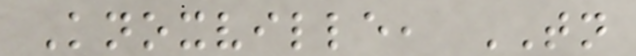Knoxville, TN
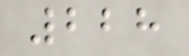228
